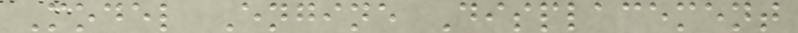Model Engine Displacement
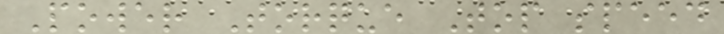Power Torque Top speed
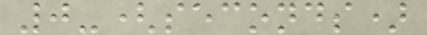0-(seconds)
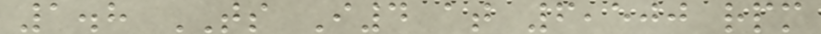1.8 TS I4 at 6,500 rpm
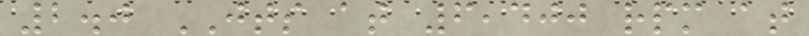2.0 JTS at 6,400 rpm at
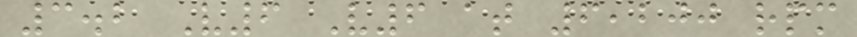3.2 V6 V6 at 6,200 rpm
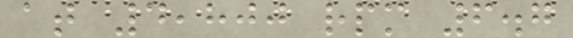at 4,800 rpm 6.7
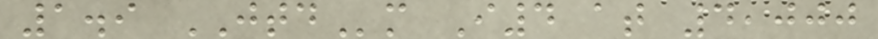1.9 JTDm I4 at 4,000
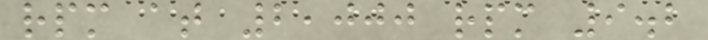rpm at 2,000 rpm 9.2
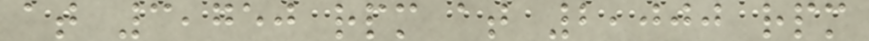at 3,750 rpm at 2,000 rpm
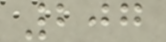207
